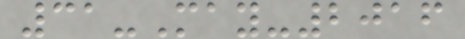31-May-2016
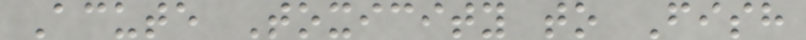Acute Toxicity to Fish
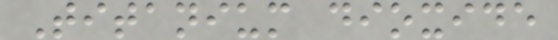Titanium dioxide
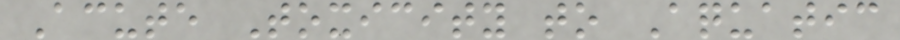Acute Toxicity to Aquatic
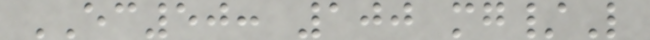EC50: 100 mg/L
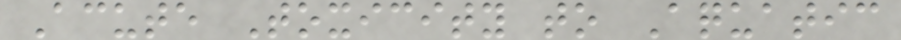Acute Toxicity to Aquatic
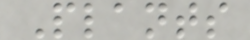Plants
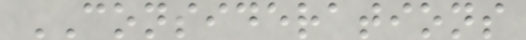CONSIDERATIONS
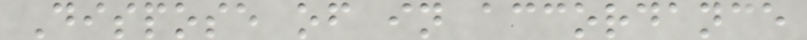Dispose of in accordance
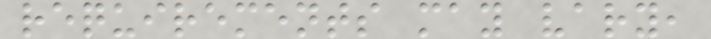requirements may vary,
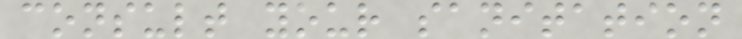consult your sanitation
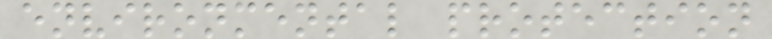environmental protection
